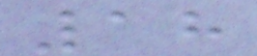18
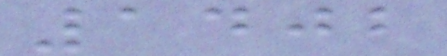1402
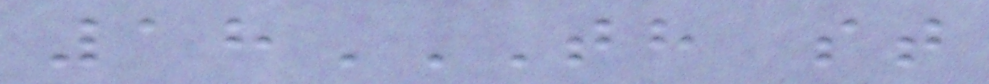18TH ST
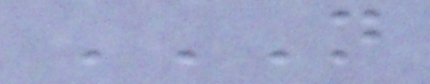N
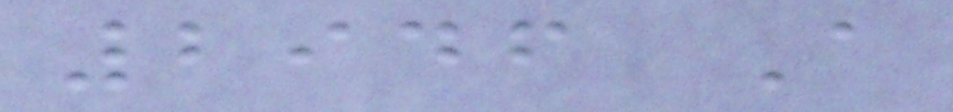2946 A
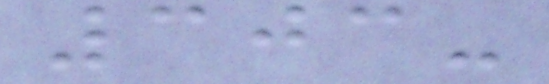303-
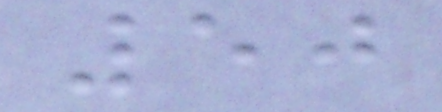50
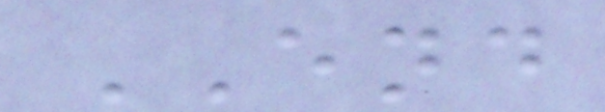END
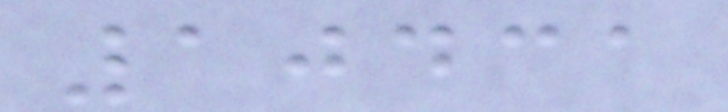10431
